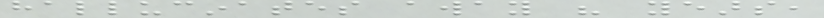hallucinates away his years,
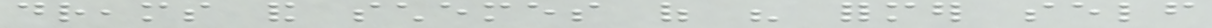dreams and schemes of his former self
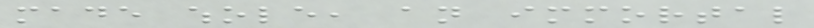made whole, an immortal
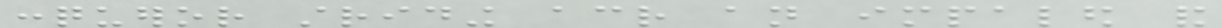conqueror striding across an impaled and
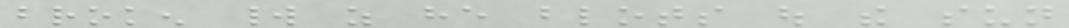broken world as he blots out the sun
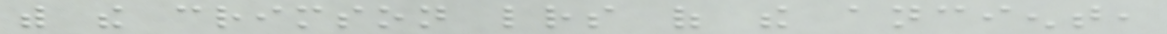with the crimson letters of the ancient,
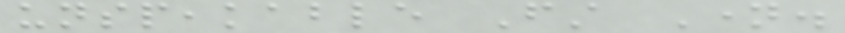unspeakable First Name.
